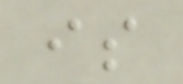is
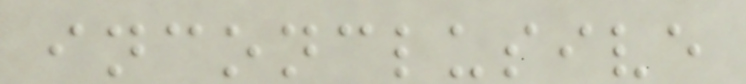inconclusive
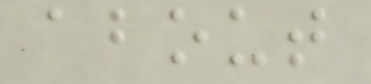about
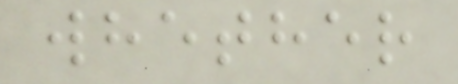whether
